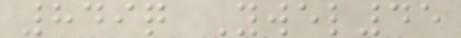849q Ywel45
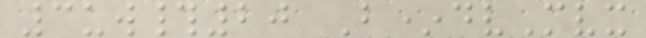3uw#20 B*dvMvx
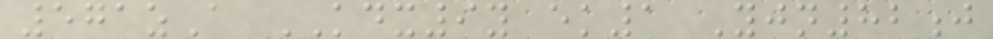571zA KDX9y ek1 Yjn82j
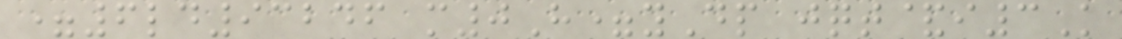=6ld93246 m0H=yDp jqt&i3K
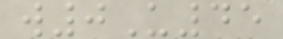w0U45
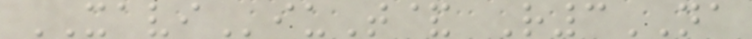XAVIiuT& R3NA
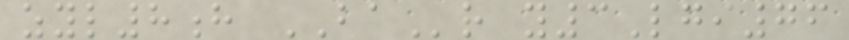zyl8h BAr y3Lgi76
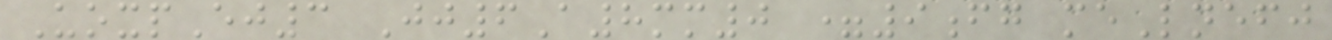UoxpEj3 Jj6A8mm0 =9fg meLnefj
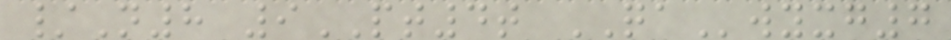/N8 9PT4t QAwyxg7
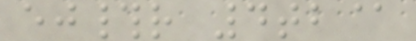ej#r 4tb@
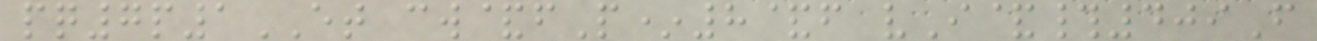pq7p1ET cw&fP*8&f vI&#409F
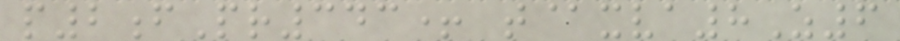p2fPr343+ t@xva8Z6
